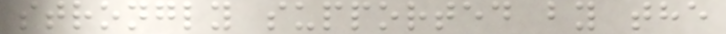strongly supported by the
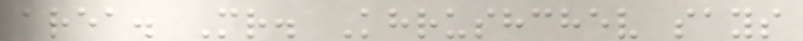area. Mr. Khrushchev says
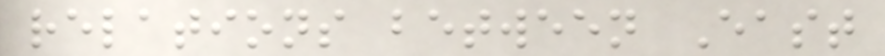relations between East
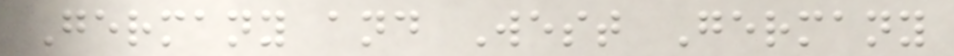Germany and West Germany
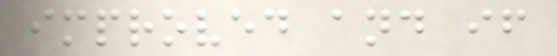improved and if
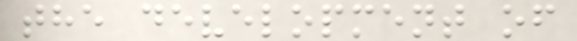the development of
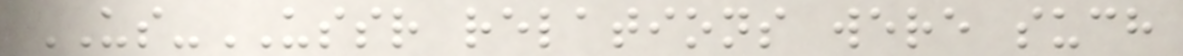US-USSR relations were such
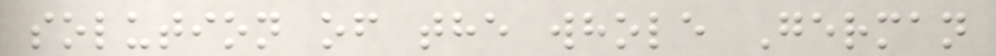solution of the whole German
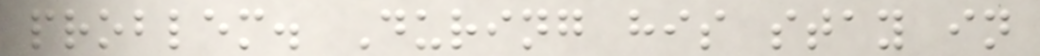problem. During his stay in
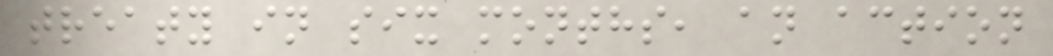treaty in six months, an action
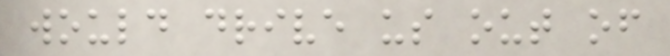would drive us out of
